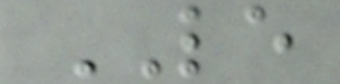LE
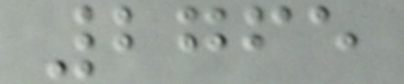2765
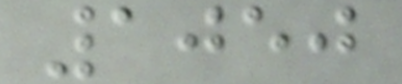1050
